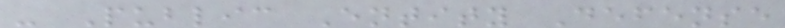- Public Entity Defense
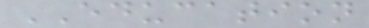EDUCATION
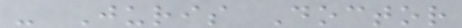- Juris Doctor
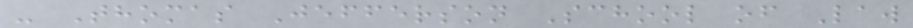- Thomas Jefferson School of Law
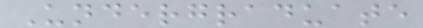Undergraduate
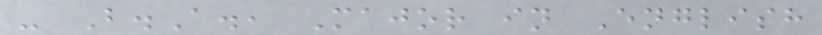- B.A., Major in English
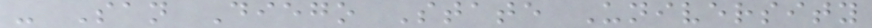- San Diego State University
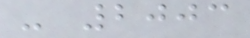- 2003
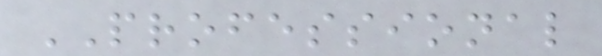PROFESSIONAL
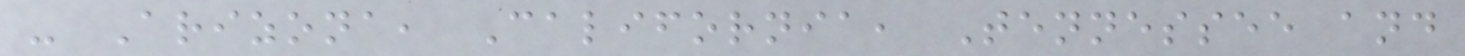- Arizona, California, Tennessee and
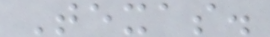Texas.
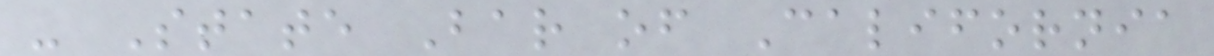- State Bar of California
